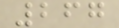267
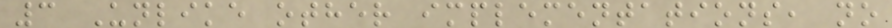3 Unlike other implementations, no
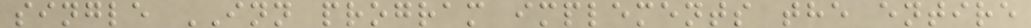single INN program implements the entire
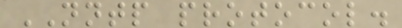NNTP protocol.
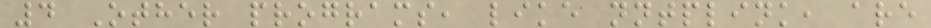4 Other programs, like nntplink, are
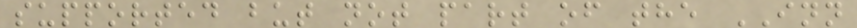supported but not part of the INN
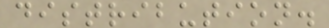distribution.
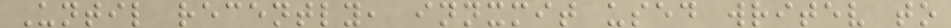Until recently, innxmit used writev to
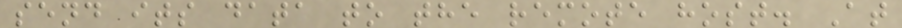send its data to the remote host. At
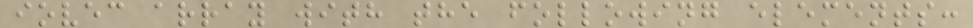iovec array with the following elements:
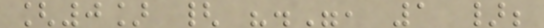[0] { ".", 1 };
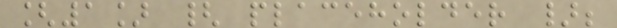[1] { placeholder };
